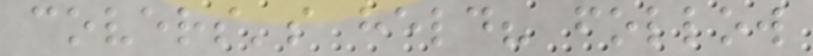covers's held? follow
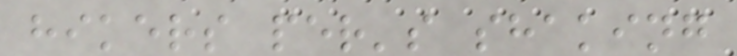hikers per's shaking
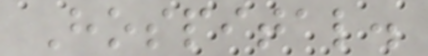Hospital.
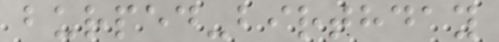burped-birthday
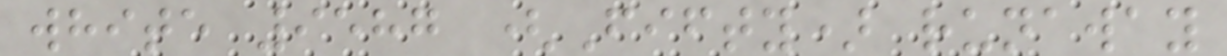white 9587 (Fifty) runaway
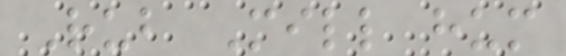Rub Mill hum
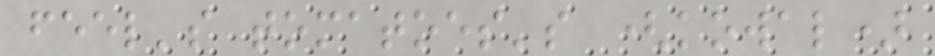feel's tomatoes's (kowal)
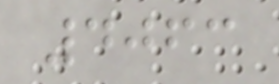4063
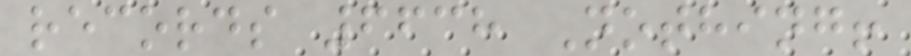records 6638 Nothing!
